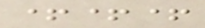+++
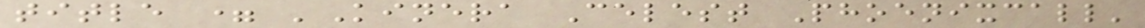title = 'Kinera Celest Phoenixcall'
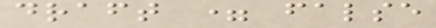draft = false
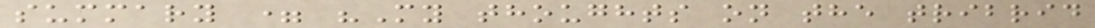summary = "My thoughts on the tribrid
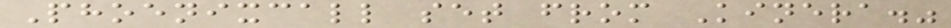Phoenixcall set from Kinera."
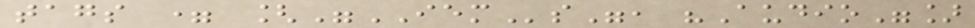tags = ["IEMs", "Audio"]
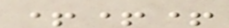+++
